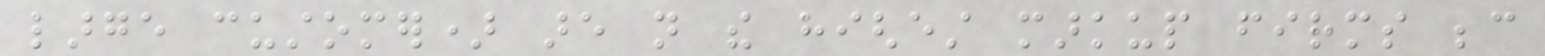large customer) are not the highest markup firms because
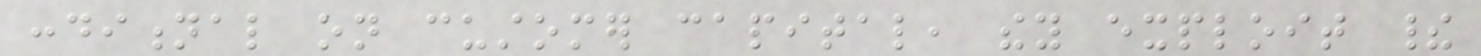conditional on customer capital, they exploit their
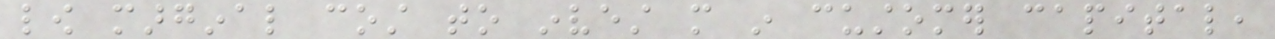low marginal cost to invest more in customer capital,
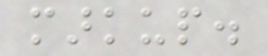markup.
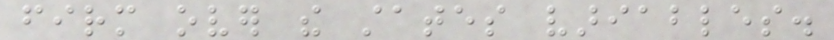firm over the states variables.
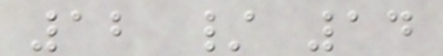12 / 14
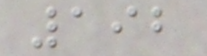192
